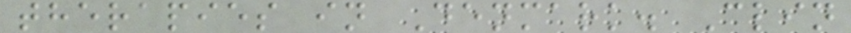therapies in Denmark. Clin
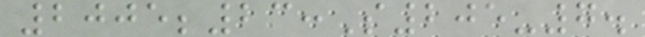2005;23:S205-7.
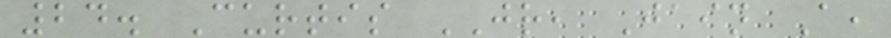24. Curtis JR, Jain A,
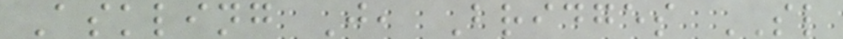Askling J, Bridges SL
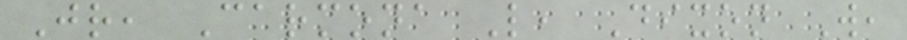Jr, Carmona L, Dixon W,
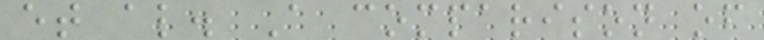et al. A comparison of
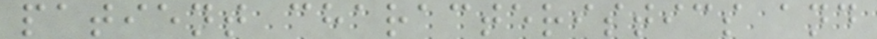patient characteristics and
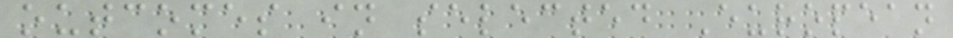outcomes in selected European
